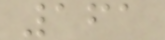161
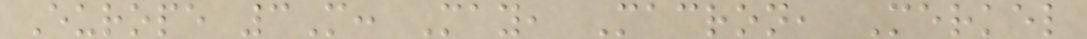Europe 3M: May, Macron, Merkel
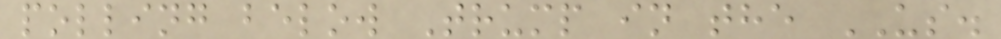polling below Trump in the US.
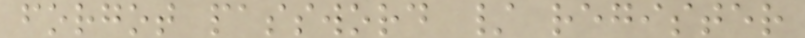forgot password / register
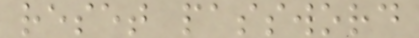reset password
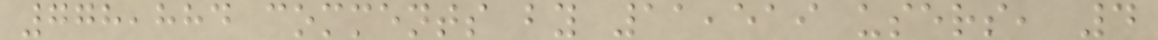778,884 comments by 11,519 users, 4
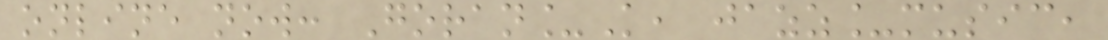online now: Goran_K, jazz_music,
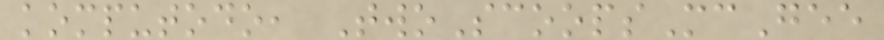komputodo, TwoScoopsMcGee
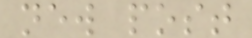new post
